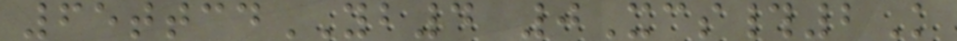65ttcdYB4 0Xcs#2K
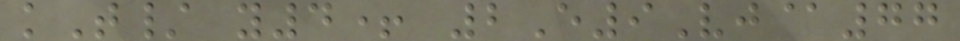kT/ y4+ 2E9Vj@77
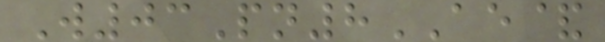W03Pn8AE&
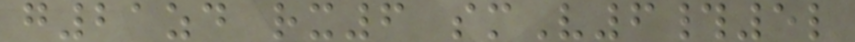g21zd rx6 smV6#5l
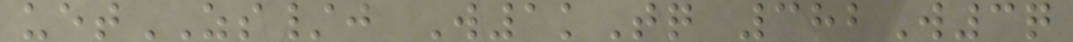uetZS/j W1kTq 382W3q
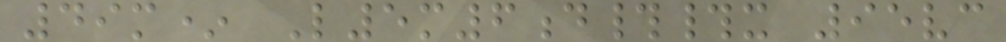49m* L5m6d##x 95vc
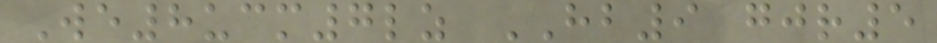We8ucm7lz HB9 gjr5
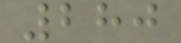280
